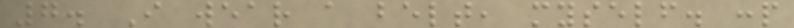7. I wear a belt, myself. :p
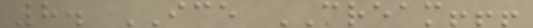8. ICE CREAM!!!
